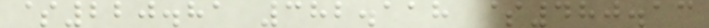$220.81 382.118 $480.13
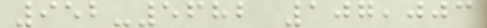952-5682 107,003
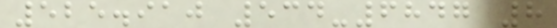525.910 534-6847 8
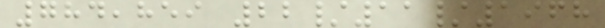784,859 22/11/1968
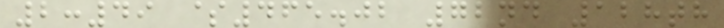2:49 $465.02 72nd 128th
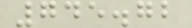745.72
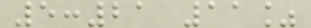5:21 11%
